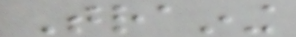Training
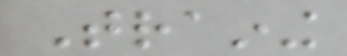Training
